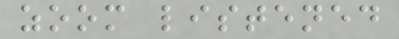zoom listened
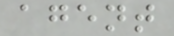agent
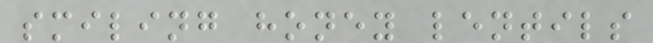smiling honey lentils
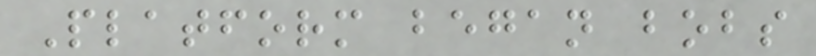Platform began bobs
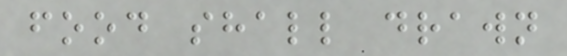food shall drawn
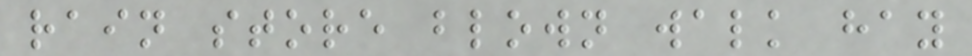rain store blown walk hay
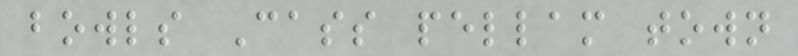bowls Cass pellam town
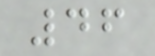46
